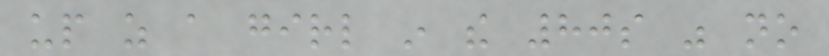up as a girl in the 80s was no
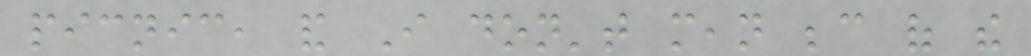picnic, and I don't mean because of the
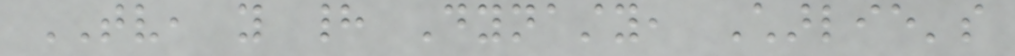TV, you had Dynasty, Charlie's
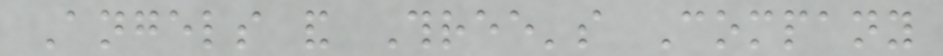Angels and Three's Company
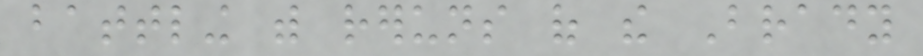battling with reruns of the Brady
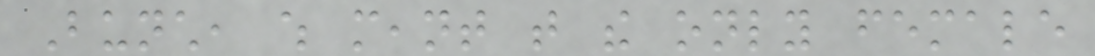Bunch, which meant that the only female
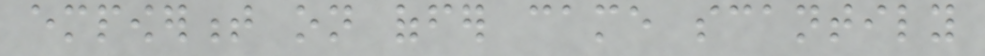empowerment on offer came scantily
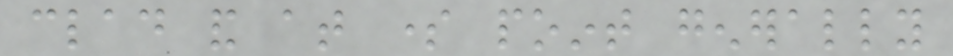clad and at some point generally
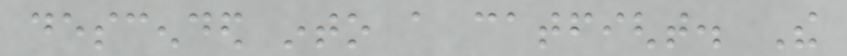descended into a catfight. The
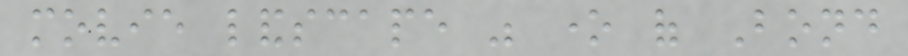movie landscape was one of Bond
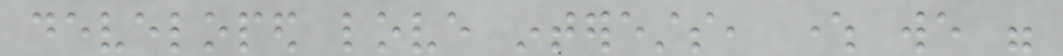developed love interests, where we were
